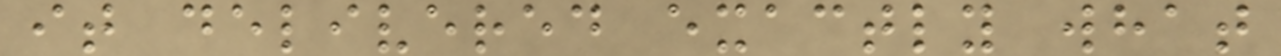it delivered exactly what
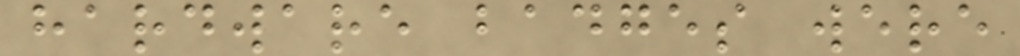hardware badges were
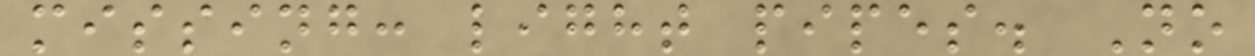missing: light pipes. No
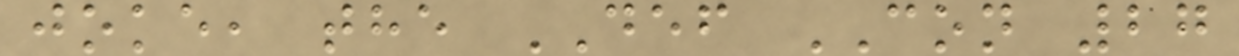joke, the DEF CON 27
